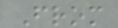From
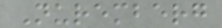Nuremberg
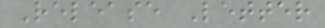Release Letter
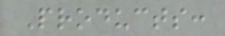Products:
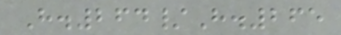H.264/H.265
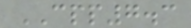CPP7.3
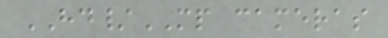HD/MP cameras
